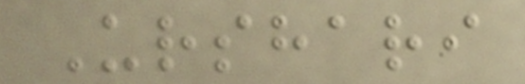Urshari
